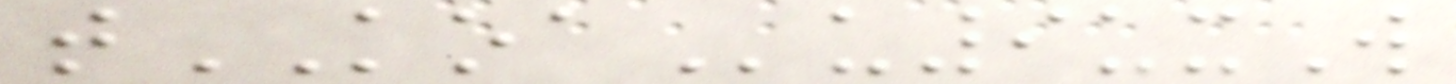tKOAu9uxW
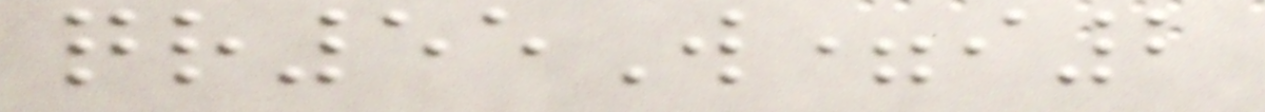qr55W=i2
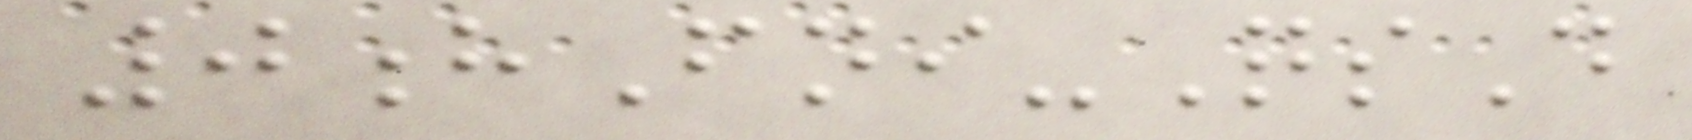0hFni-QsD
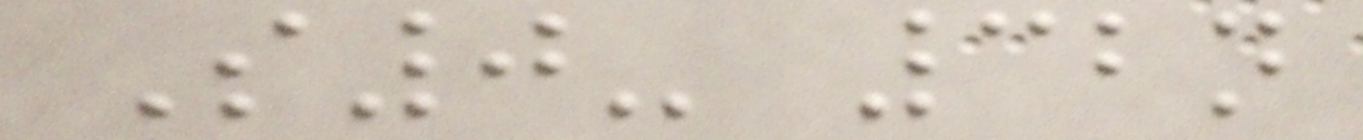S0- 32n
